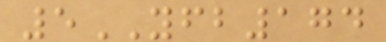5YFB174
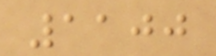1100
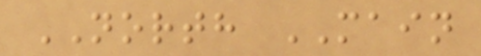NORTH MAIN
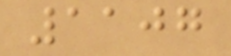1107
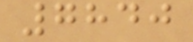7840
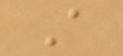A
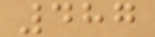487
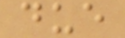due
